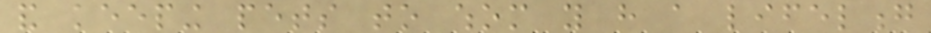and keeping pets to whom you have a lifelong
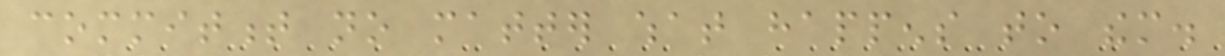commitment no matter what happens to them.
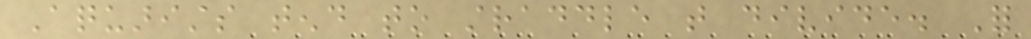Aquarists tend to straddle that divide. For
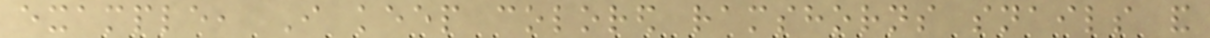example, I keep colored ramshorns snails and
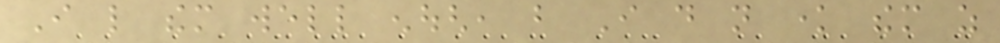I like them well enough, but I do not know them as
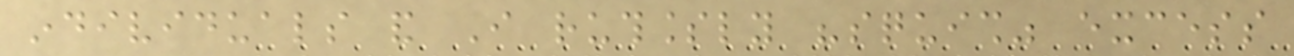individuals and I ruthlessly "squish" excess
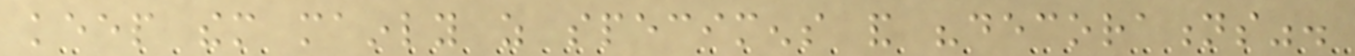keep them mainly as specimens and "decorations".
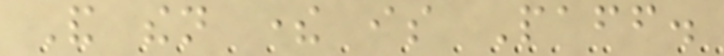And then there is Paff.
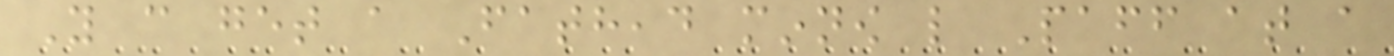You can get a Fathead minnow like Paff at a
